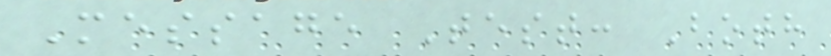Message Test: Both
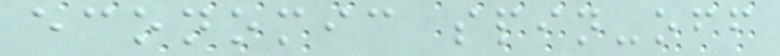economic spin-off
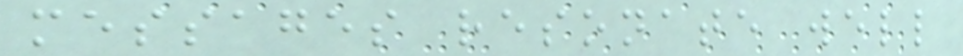messages resonate well
